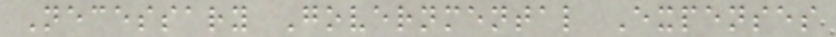Necessary Governmental Expenses
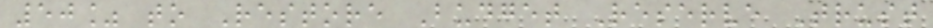50% to Restore Budget Reserve Trust
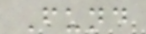Fund
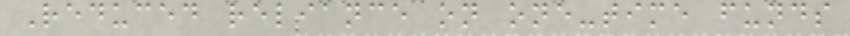Reduced reliance on one-time funds
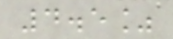4.5%
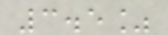3.5%
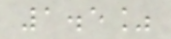1.5%
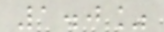1.0%
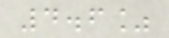4.6%
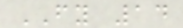FY 14
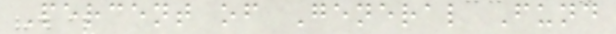Percent of General Fund
